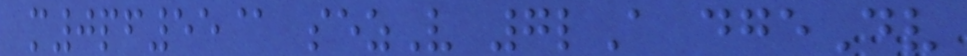m0pf55@ sezV 7lA dgeDv
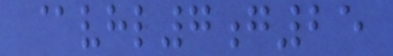@vhl7g25
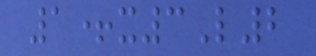1+x3L2
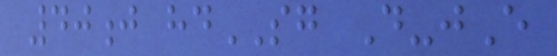40j hdSG D-jE
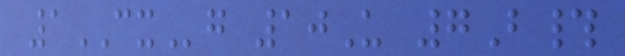1CXg 10U 7B#
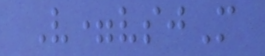V=vsjM
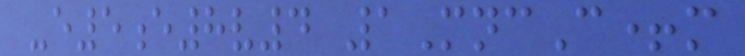-e5e8v4 1MncC+m
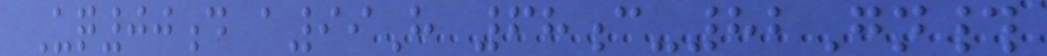Uq00d a99H 68c-82Gn#
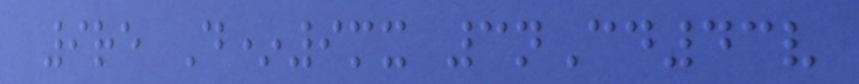9re D*9mx 3nCd43v
